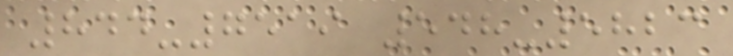844-7519 548-5823
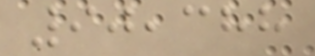90,388
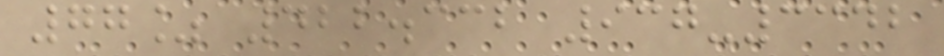77% 422.332 937-3342
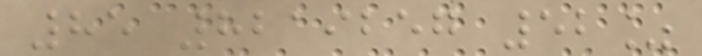85 8219257 52%
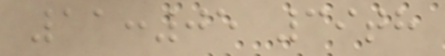11:05 39th
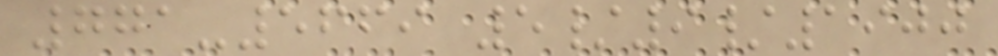771-5669 5/9/1900
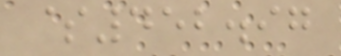$452.97
